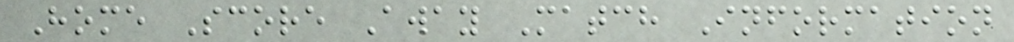Home Score Away Match Information
